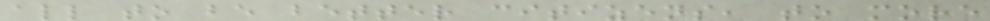all to be better citizens, to more
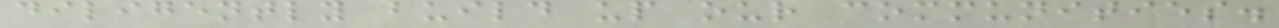diligently build up our communities.
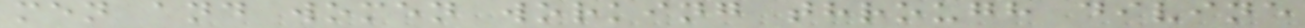men and women working through divine
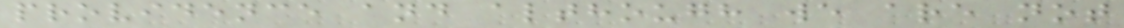providence and although we are not
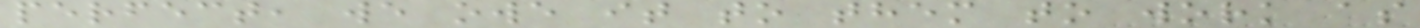perfect, we owe it to them to work as
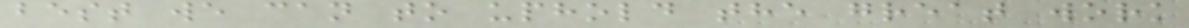best we can to uphold the great work
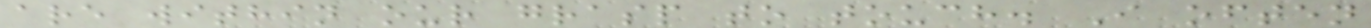are within our grasp to touch. I often
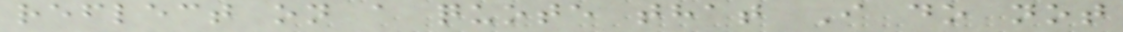reflect on a quote that I do not
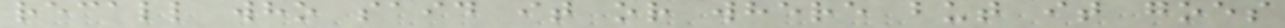recall who said it or where but it goes
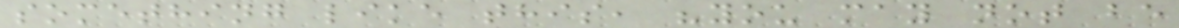something like this, "you may not be
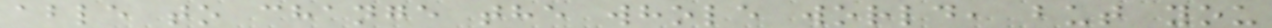able to change the whole world, but you
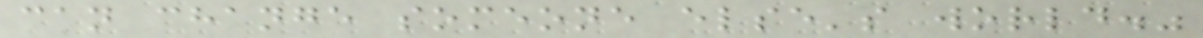can change someone else's world."
